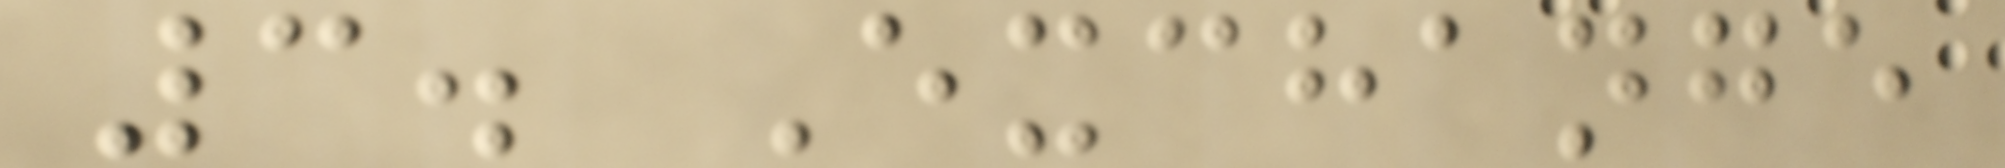3. Exchange
